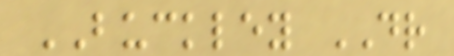BUCKLEY DR
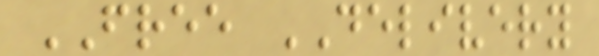FREE DELIVERY
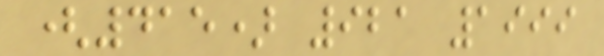(415) 921 1999
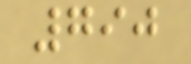790
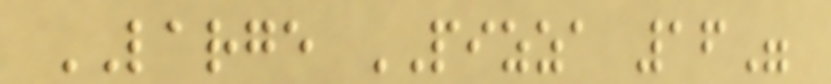LARGE PIZZA 16"
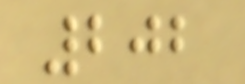202
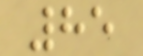85
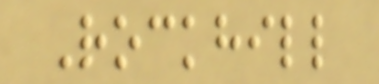Rockhill
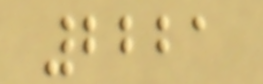2221
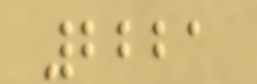2221
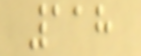118
